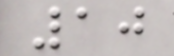10
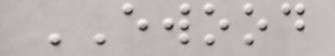EWOOD
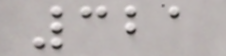321
